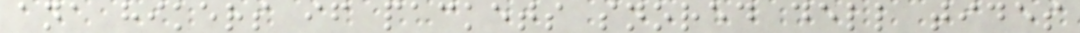ana hikers if packets snored dell tides
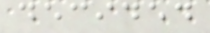decided
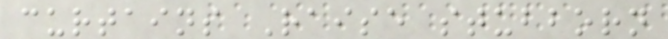curtains Raise stubborn
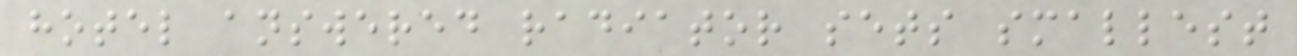hotel answered radiator sets smallest
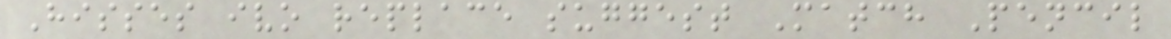Hisses ivo replace suggest Match Pencil
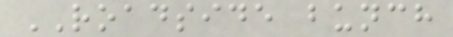ROADSIDE bunch
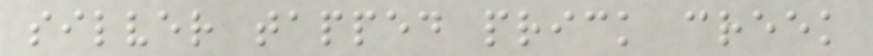silver tapped prick creek
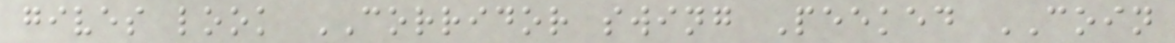gives look CORRIDOR swing Peeked COIN
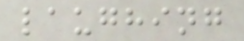laughing
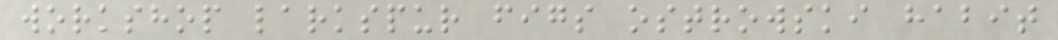workshop larkspur figs ostrowski habit
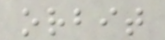orbit
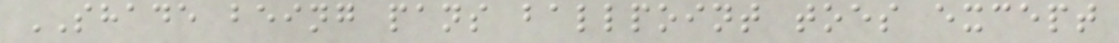SHADE being pans ballpoint toes except
